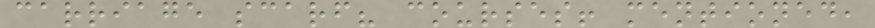carriage scarf? courses! mentioned,
